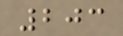203
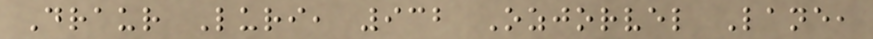Draur Luri, 932 Ozjorvel Lane,
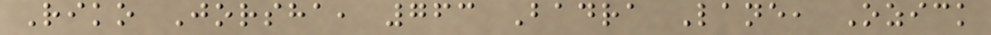Riko Jorsha, 763 Badra Lane, Ozick
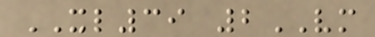XL39 2VM
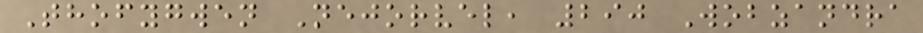Thofygwen Nejorvel, 290 Wobzandra
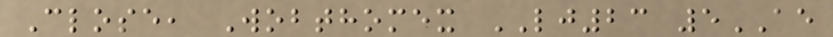Close, Wobthomex LJ23 5AE
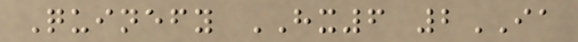Quinefy HX6 2IA
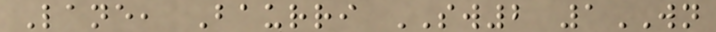Lane, Baurri SW2 1WN
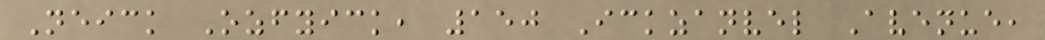Neick Ozfyick, 150 Ickzanvel Avenue,
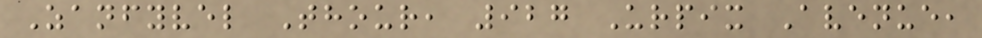Zanfyvel Thour, 927 Urpix Avenue,
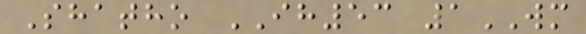Shatho IH53 1WM
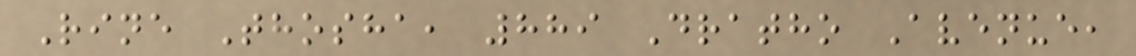Rine Thosha, 889 Dratho Avenue,
